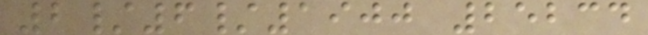2/6/1900 25234
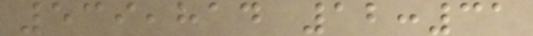539,814 12:31
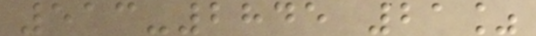513-2845 21%
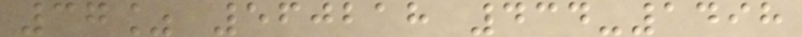37% 560218 434-1498
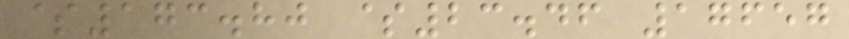$173.80 $23.46 17657
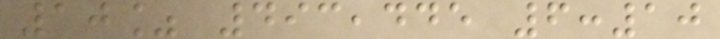10% 493,445 6:10
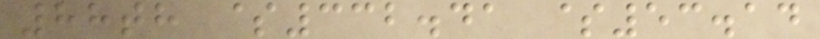88th $332.41 $53.14
